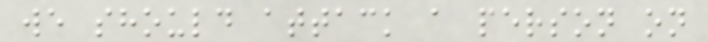we should attack a person on
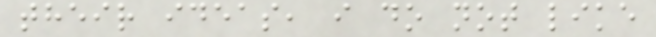their ideas, i do not like
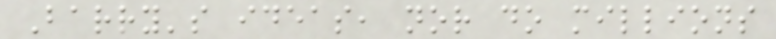Barry's ideas, nor do millions
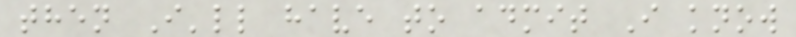then I'll have to admit I know
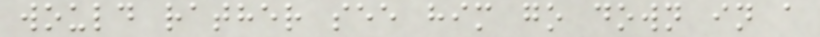would rather see him go down in a
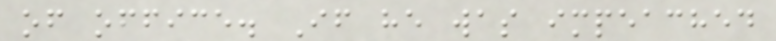of office. If he was impeached
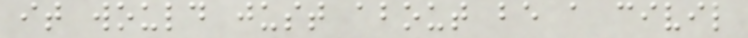it would just about be a civil
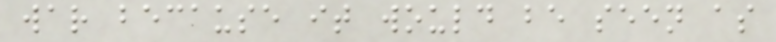war because it would be seen as
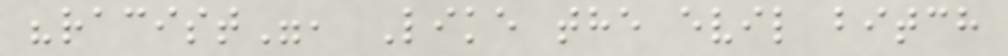"racist", Like the evil bitch
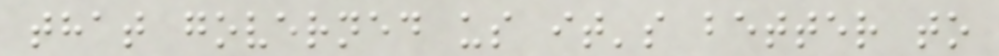that governed us it's better to
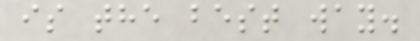is the best way.
